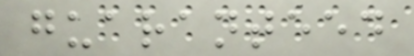guaranteed
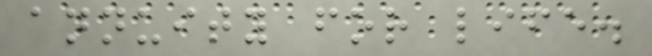annuity for life.
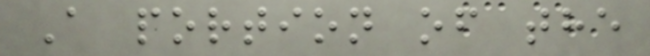A portion of the
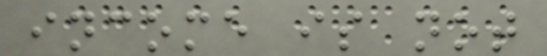income is not
